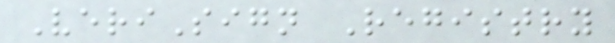VeriSign Registry
